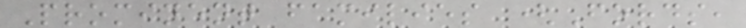Prominent families (Fords,
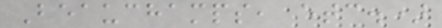Beauchamps, etc.)
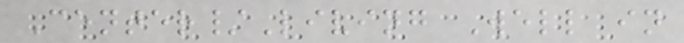Center/Living Well in
